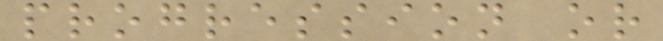progression or
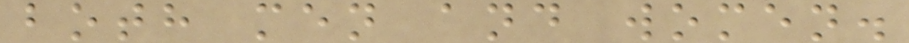both men and women.
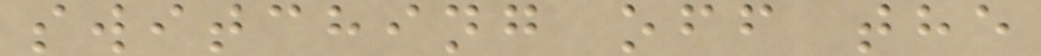switching off the
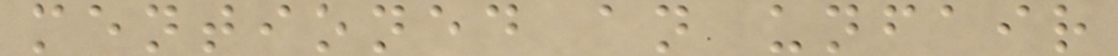mentioned an unfair
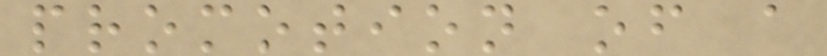promotion of a
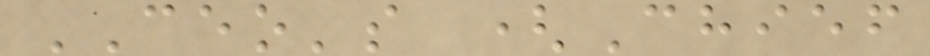CEO's (Chief
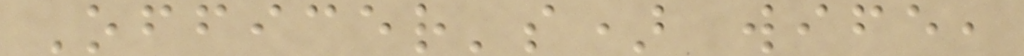Officer's) wife,
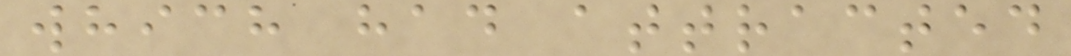which had attracted
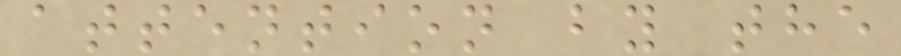attention by the
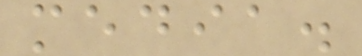media.
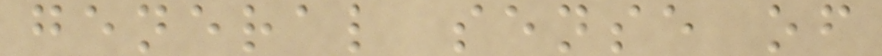general sense of
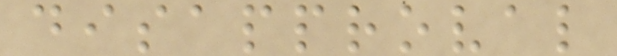disapproval
